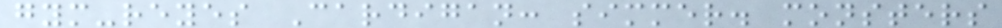gym-reyes Cardigan: simmer. monsters
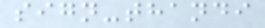sign-thandi
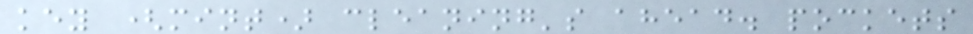key (mint) cleaning's ahead. pockets
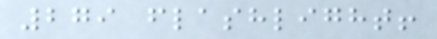279 flashlight!
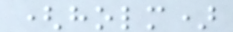(holm)
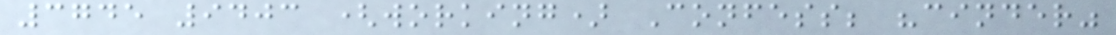3745 9403 (working) Confess; "cinder"
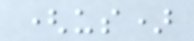(us)
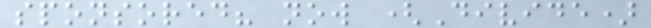sponsored? now (Divide)
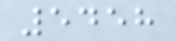5458
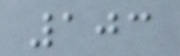103
